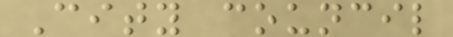City council
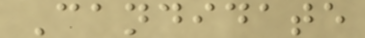Candidate
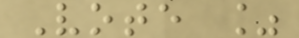Vote %
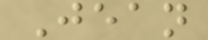Jean
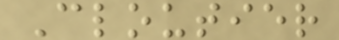Cloutier
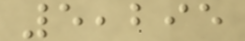5,295
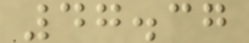47.37
